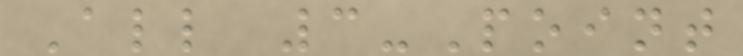All 3-Point
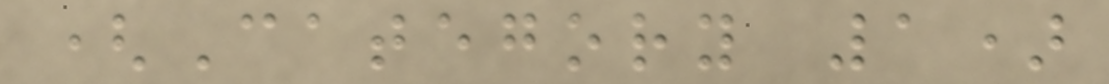(Category 1)
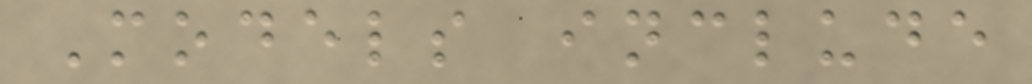Models include
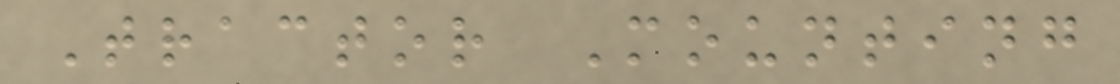Tractor Mounting
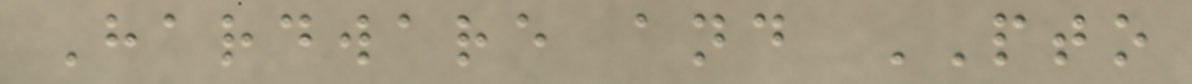Hardware and PTO
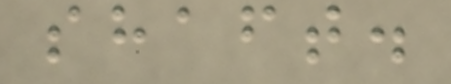shaft.
